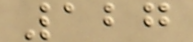127
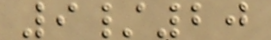9/20
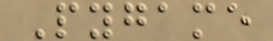Pygame
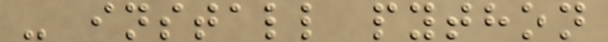- install python
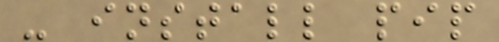- install pip
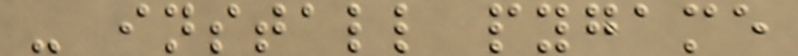- install pygame
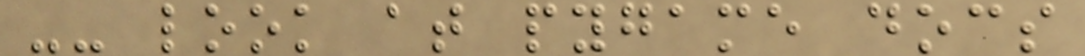-- look at pygame docs
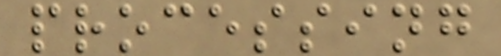processing
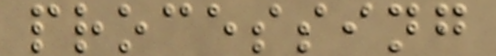processing
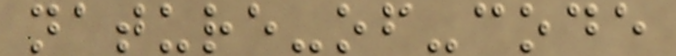nature-of-code
